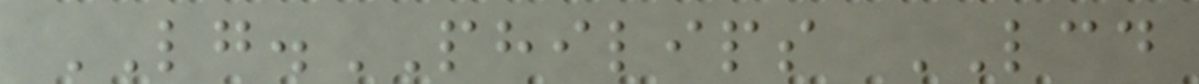LG.PHILIPS LCD
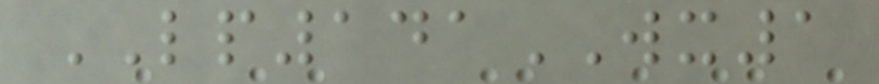LP141WX1
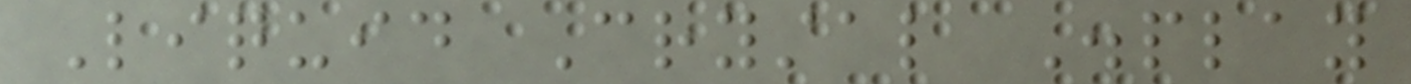Liquid Crystal Display
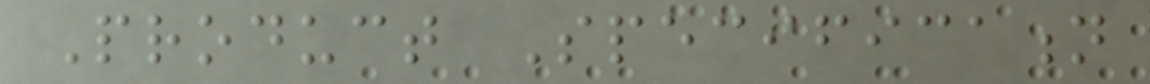Product Specification
